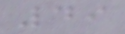49
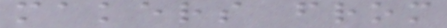makers from
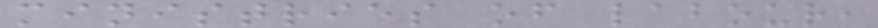ministries of labour,
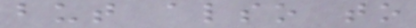but also to
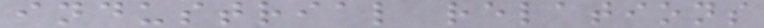industrial relations
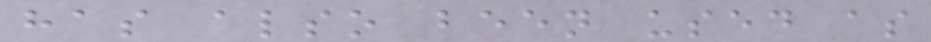has also been used as
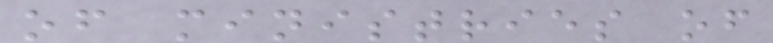of ministries of
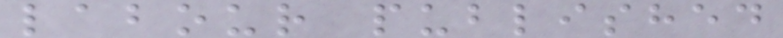labour published
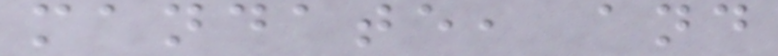mandate, and
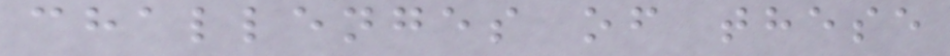challenges of these
